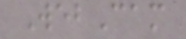WebCam
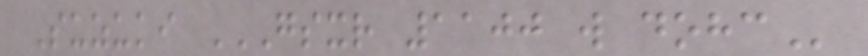Suzuki GSXR 1100 W DOHC
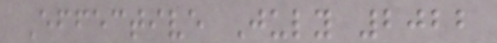Effective July 2022
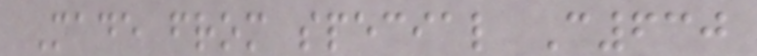Made from special C630
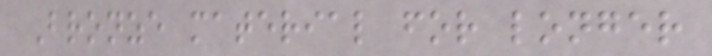Bronze material for longer
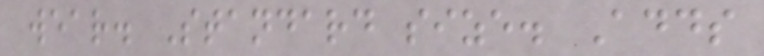wear. Standard size. Adds
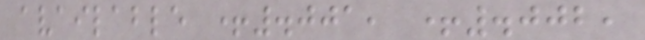available +.001, +.002,
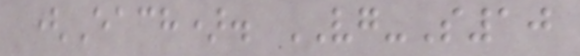(Each). VG-S10
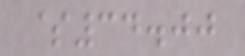$34.00
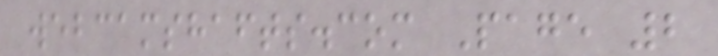webcamshafts.com Page 2
